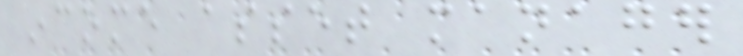income asset manager
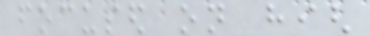focused on high
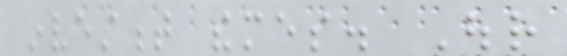investment themes. Our
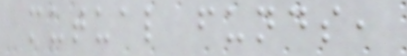mutual funds,
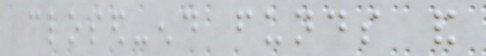closed-end funds and
